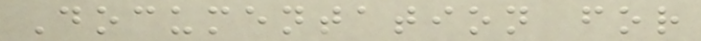Documentation for
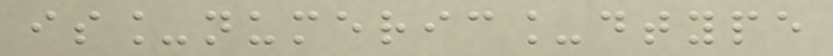is_numeric_dtype
